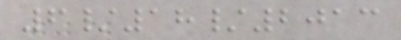6/18/2013
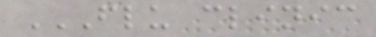FLU CLINIC
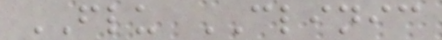FLU CLINIC
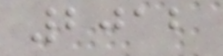2012
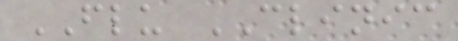FLU CLINIC
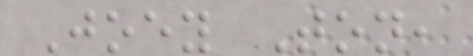Joey Ton,
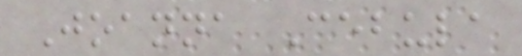Joanna Cebula
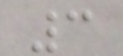3
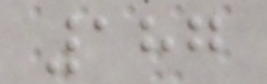187
